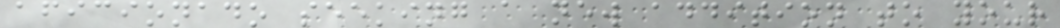aficionado seeking a new addition to your
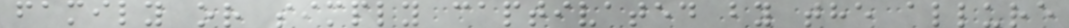family or simply captivated by the allure
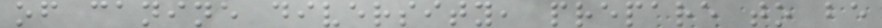of canine diversity, prepare to be
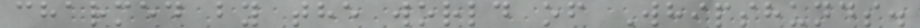charmed by the world of Whipshunds.
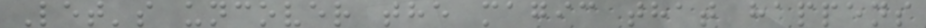Let's uncover the magic that happens
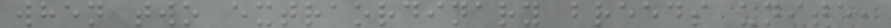when two extraordinary breeds unite,
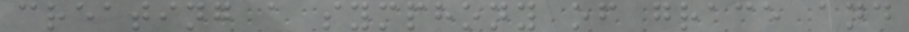creating a symphony of grace and
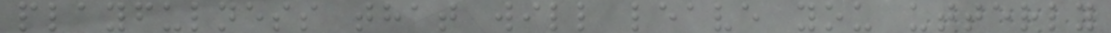playfulness that will leave you utterly
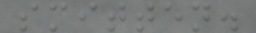smitten.
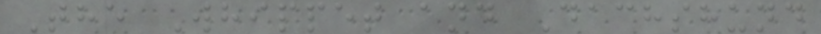The Whippet and Dachshund
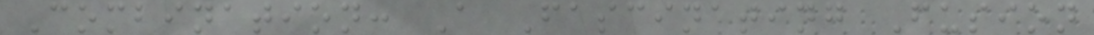Combination: A Fascinating Fusion
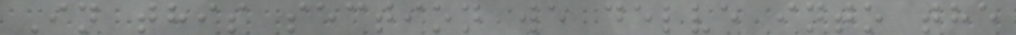In this section we delve into the
